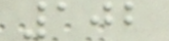102
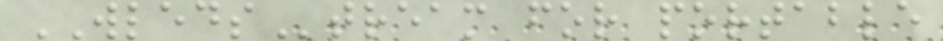WLEDStream for portable
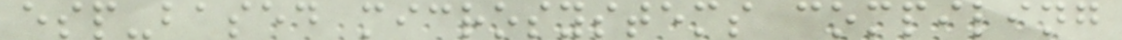esp-based microsystems compiling
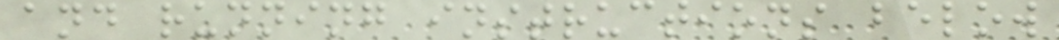and running instructions below
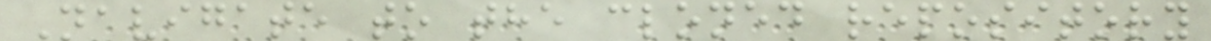Navigate to the cloned repository
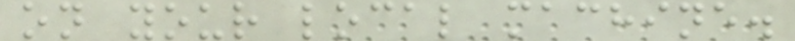on your local machine.
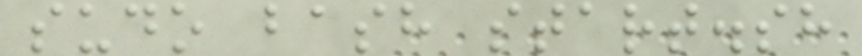sudo bash start.sh
